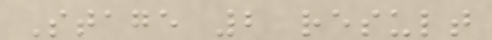Stage 2 result
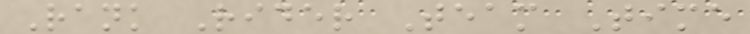Rank Rider Team Time
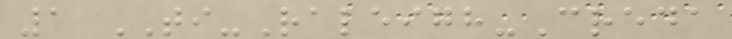1 TI-Raleigh-Creda
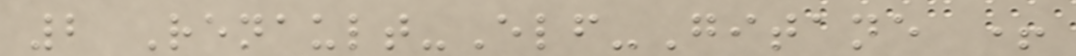2 Renault-Elf-Gitane +
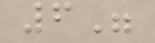6"
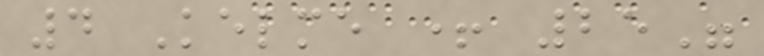4 Kelme + 25"
